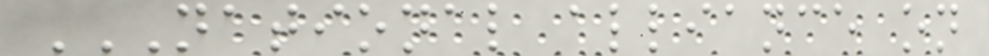NATIONAL ALLIANCE ON
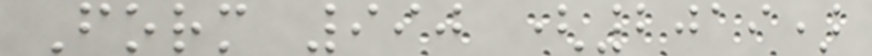Form 990 (2019)
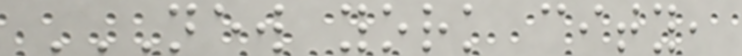NEW YORK CITY,
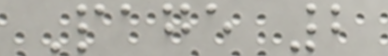Page 2
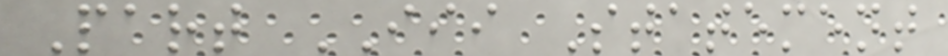Part III Statement
